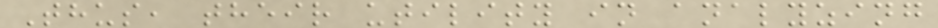Thus, their utility in analyzing
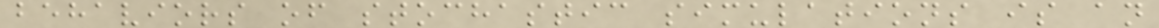behaviors of stochastic simulations is an
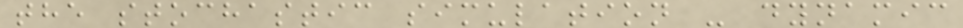the stochastic simulation - dynamic
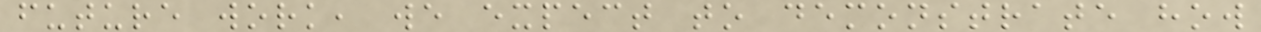future work, we expect to demonstrate how
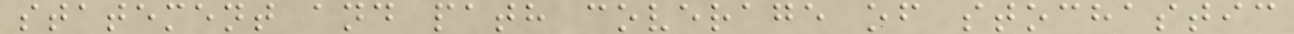statement and path coverage of stochastic
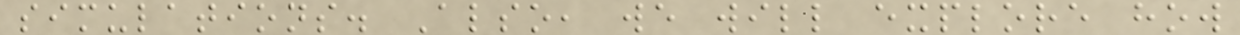simulations. Also, we will explore how
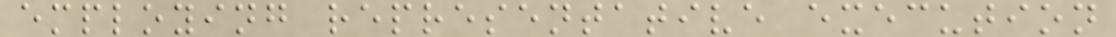employing representative execution
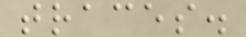traces.
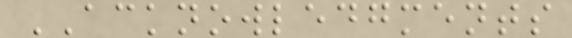ACKNOWLEDGMENTS
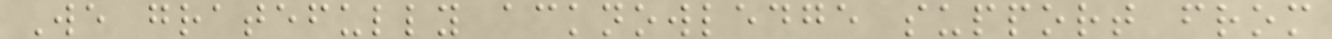We gratefully acknowledge support from
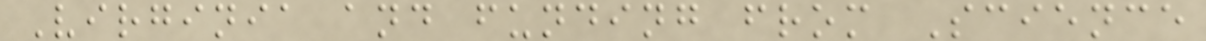Virginia and funding from Science
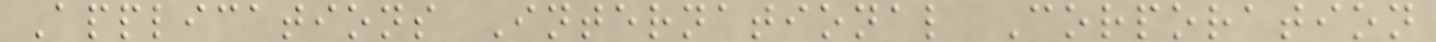Applications International Corporation
